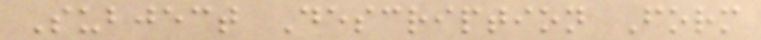Subject Description Form
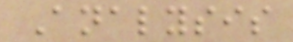Analysis
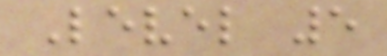Level 5
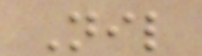Nil
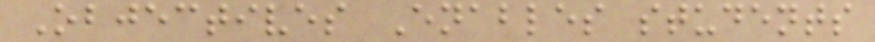Objectives Enables students
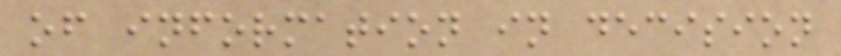of information in decision
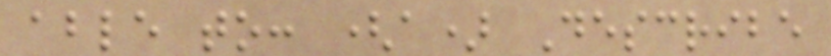able to: (a) Describe
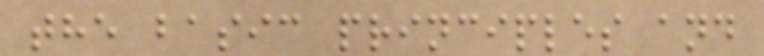the basic principles and
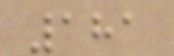181
